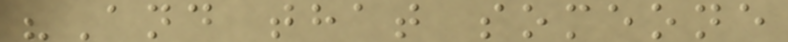"And that someone
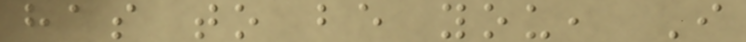has to be you, I
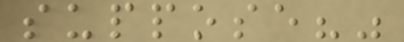suppose?"
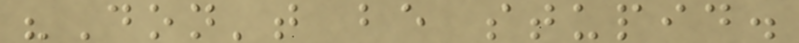"Don't be stupid.
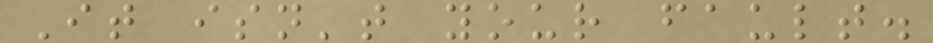It isn't your fault.
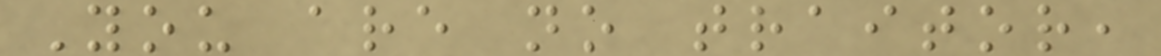You are no traitor,
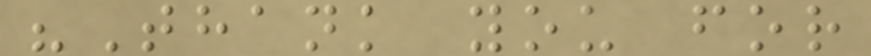"Thank you for
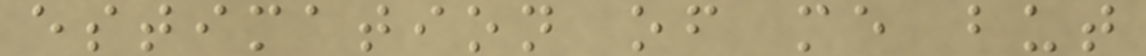estimation of me but
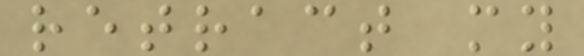retract my
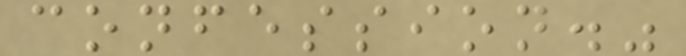confession."
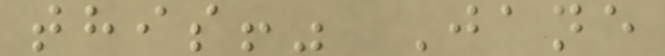this!" Jane
